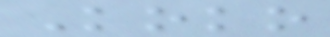Koko
